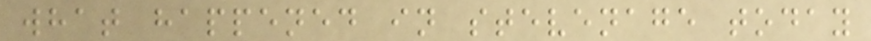what happened in stevenage today
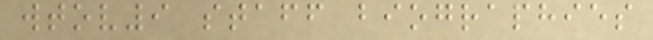wtov9 staff biographies
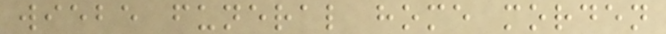wiebe funeral home morden
